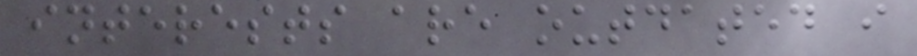interests are outdated i
